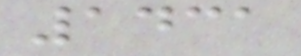1431
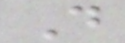D
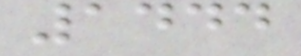1444
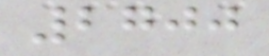2700
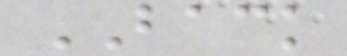BACK
